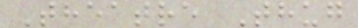Theatre Thug
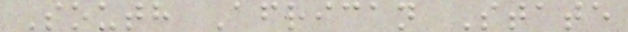South African State
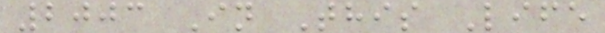2003 In This Life
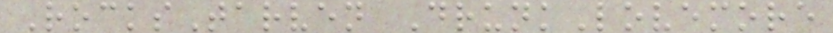RocksTarven DrunkLovemore
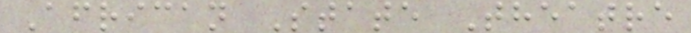African State Theatre
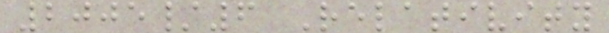2005/6 Relativity
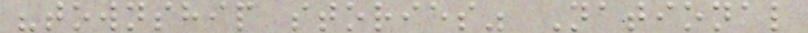"township stories" National
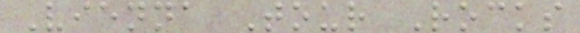Vienna Tour Rocks
